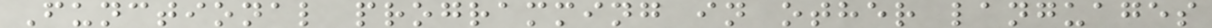Functional programming in other languages
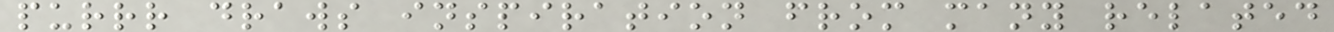purrr draws inspiration from many related
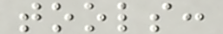tools:
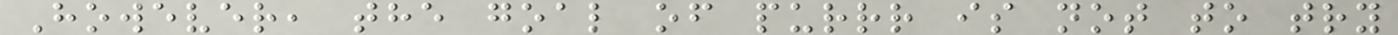However, the goal of purrr is not to try
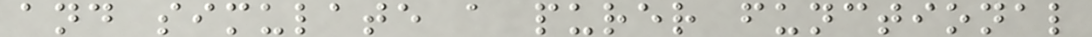and simulate a purer functional
